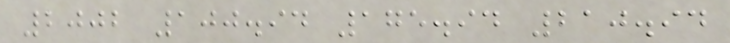2002 100.94 175.94 210.94
